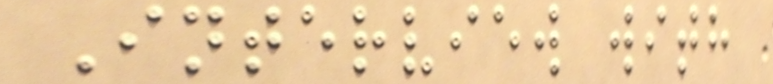Interview with
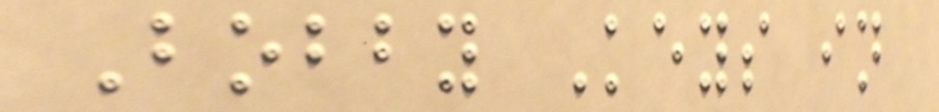Bobby Keys in
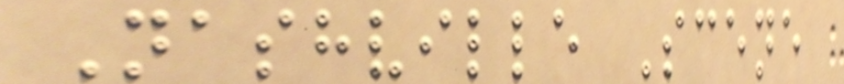Nashville Scene
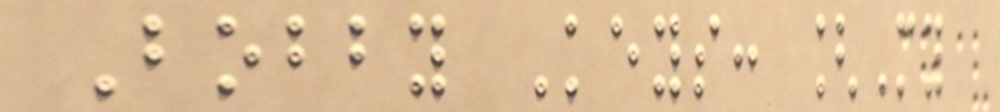Bobby Keys: [My
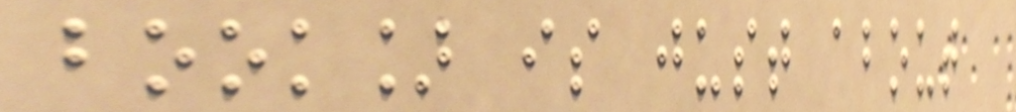book] is just about
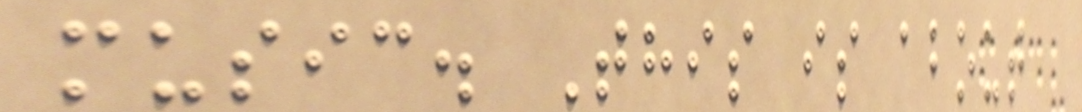music. This is about
